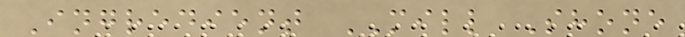Ingredient MILL Shone
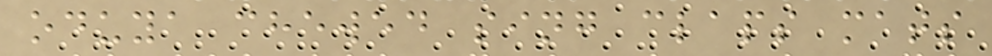oduya chewed sing claps mats
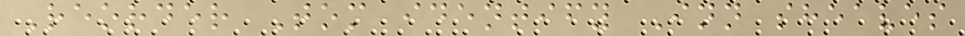Reorder Tom identify Inn sheaves
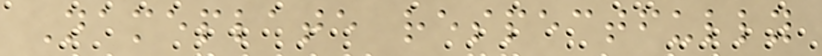Nameplate respectfully
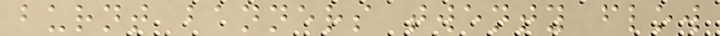burnt banners twenty flow
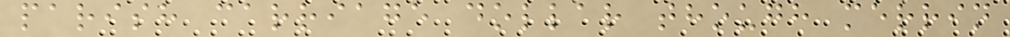parish carriage dollar though merrin
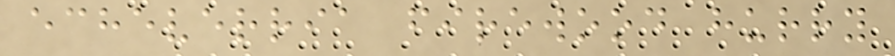echeverria firewood hurry
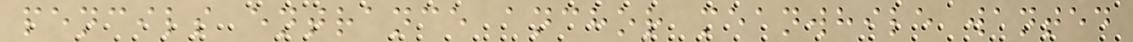pencils entrance anchor meanwhile wanted
